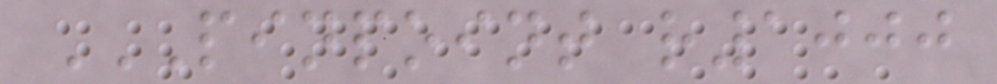PINPOINT R1000
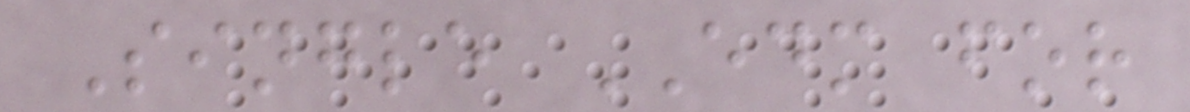Single EDM for
